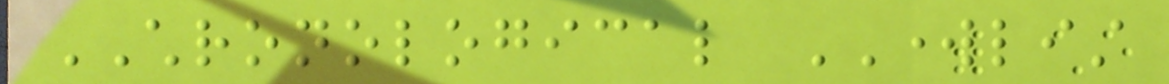CHRONOLOGICAL WORKLIST
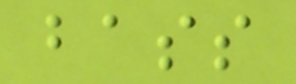bass
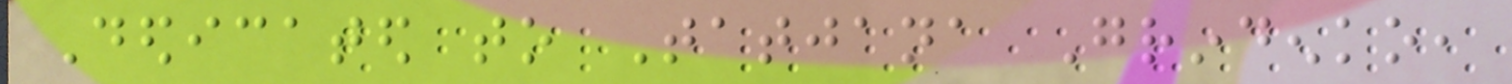Dedicated to Tatjana Grindenko,
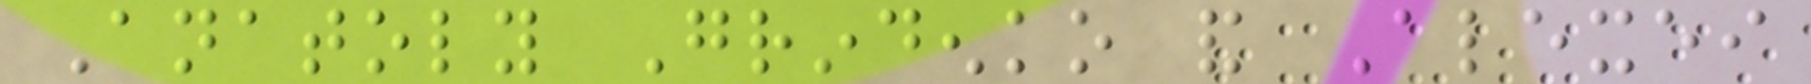Anatoly Grindenko and Alexei
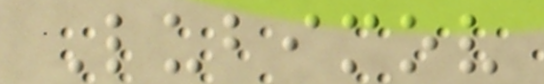Lubimov
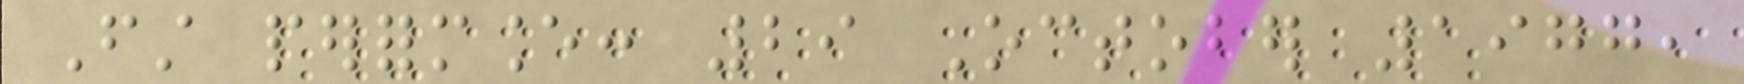First performance: 29 October 1977,
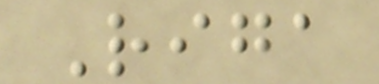Riga
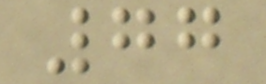77
